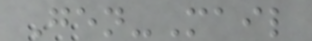Gen-Mail
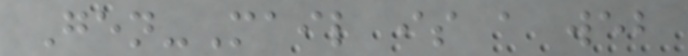Gen-Mail is a web
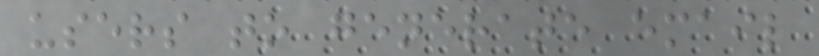users to generate email
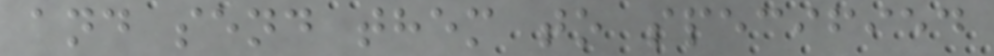and send them to specified
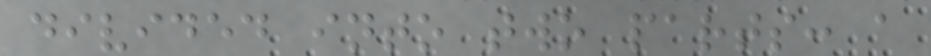divided into two parts: a
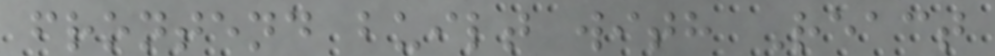frontend built with React
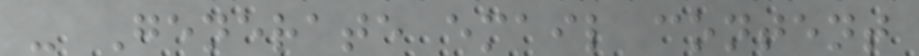- Generate email content
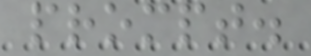prompt.
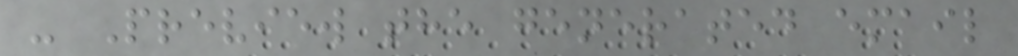- Preview the generated email
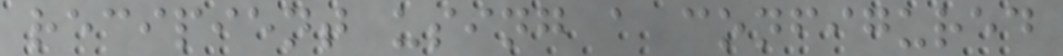recipient using a configured
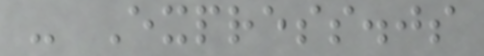- Express.js
